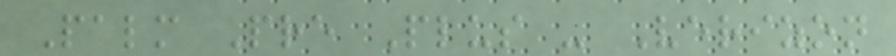Palm Pre Plus - Verizon
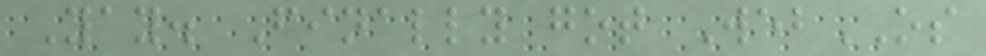Yay. Finally got WebOS
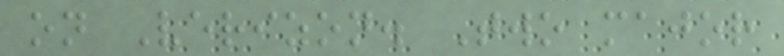on Verizon. Two major
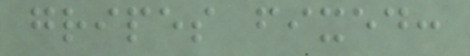gripes fixed:
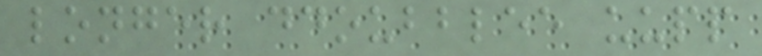longer ddoubblee uupp
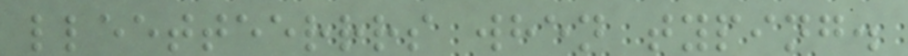lleetteerrrs when typing.
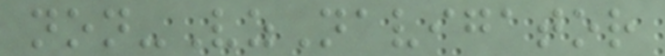non-VzNavigator
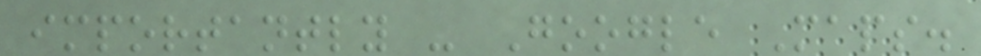importantly - Google Maps.
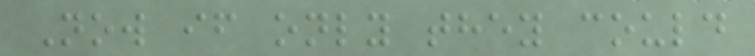Now if only they could
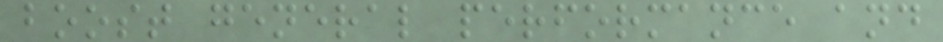boost general performance and
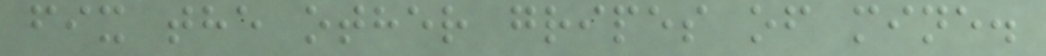fix the other gripes of mine.
